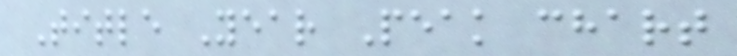Title Year Peak chart
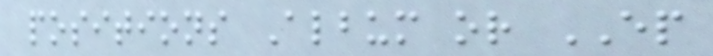positions Album or EP
